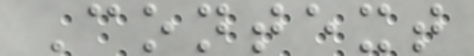Context
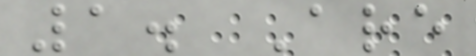1. Are
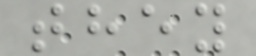they
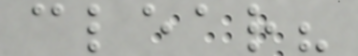clear?
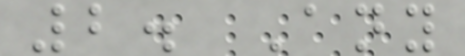2. Any
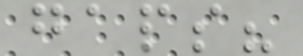gaps?
